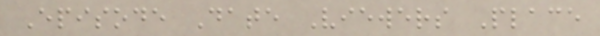Episode Date Viewers Place
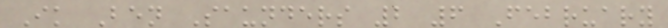Ik Ben Saunders 2 6 February
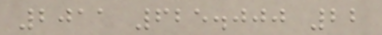2011 625.000 22
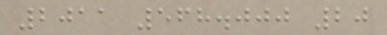2011 568.000 20
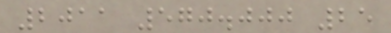2011 570.000 25
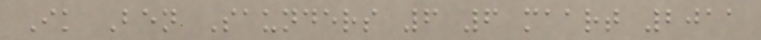Ik Ben Saunders 6 6 maart 2011
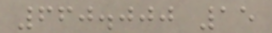660.000 15
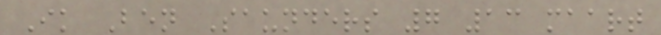Ik Ben Saunders 7 13 maart
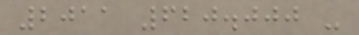2011 620.000 -
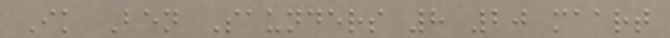Ik Ben Saunders 8 20 maart
